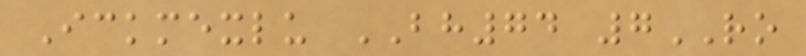Ickmexlu BH74 7RO
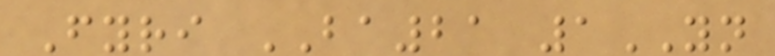Fyri BA21 1YN
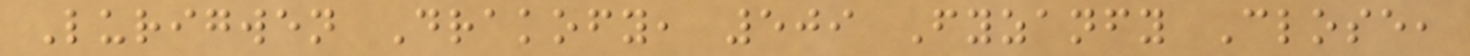Lurigwen Drakofy, 509 Fyzanfy Close,
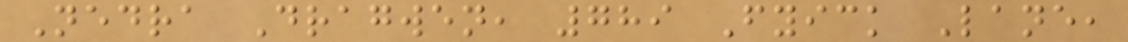Nedra Dragwen, 789 Fyick Lane,
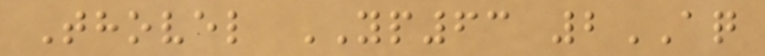Thovel YP63 2AQ
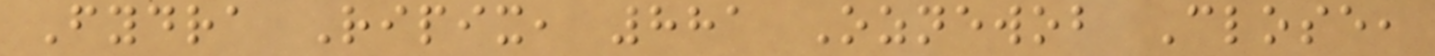Fydra Ripix, 881 Oznewob Close,
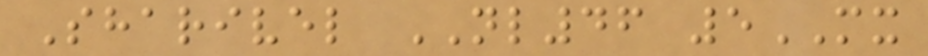Sharivel NL46 5MX
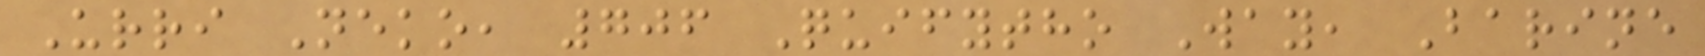Urri Neko, 706 Quifytho Way, Barine
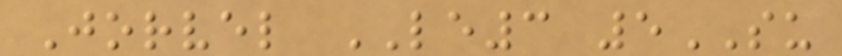Jorvel LE3 5SU
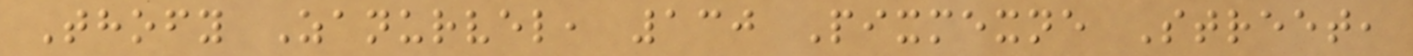Thofy Zanurvel, 130 Pixmexne Street,
